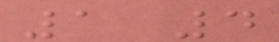1 4
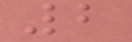2
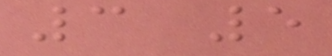3 5
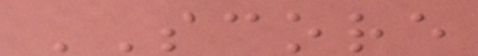SCORE
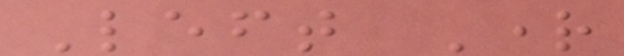Left Right
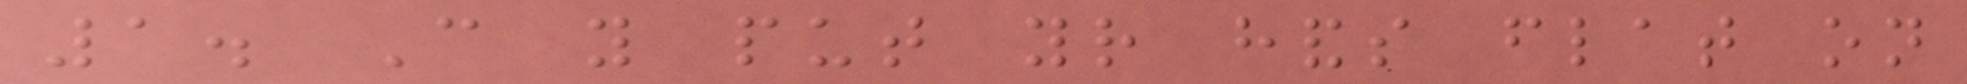1. Can you put your hands flat on
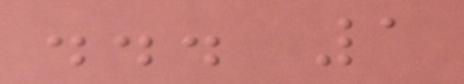... 1
